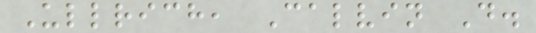Ullrich, Calvin D.
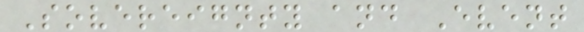Sovereignty and Event
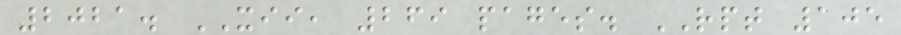2021. XII, 269 pages. RPT 105
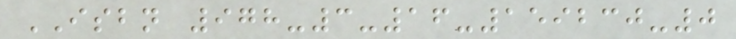ISBN 978-3-16-159230-0
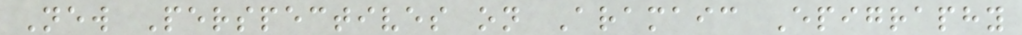New Perspectives on Aramaic Epigraphy
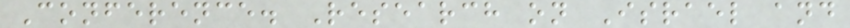Conference. Research on Israel and
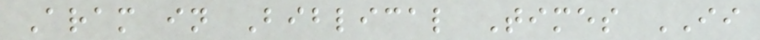Aram in Biblical Times II
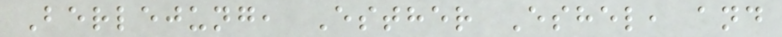Berlejung, Esther Eshel, and
